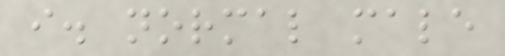i. normal male
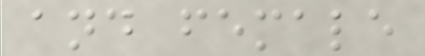and female
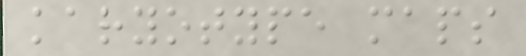karyotype maps
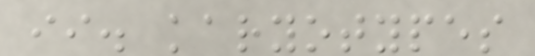ii. karyotypes
